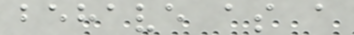behave as a
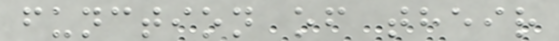function of their
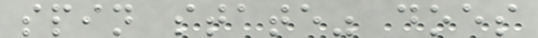spin state" does
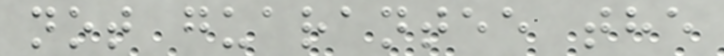not guarantee the
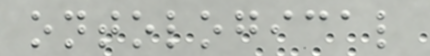ontological
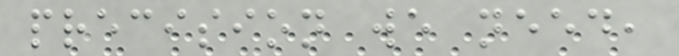precision we need,
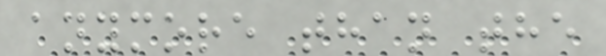anymore than the
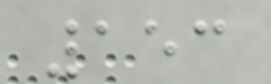153
